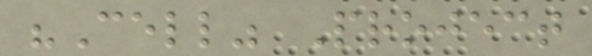"Cell" Project
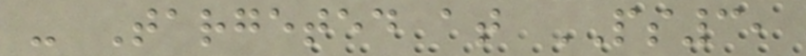- Targeted at PS3,
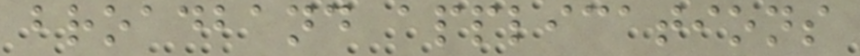broadband applications
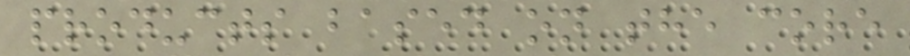products based on the core
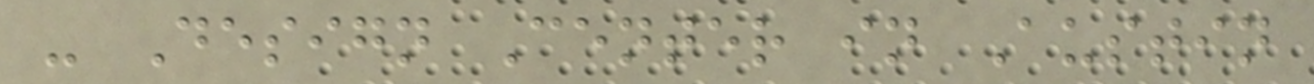- Design Center in Austin
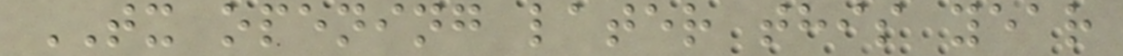TX opening later this year
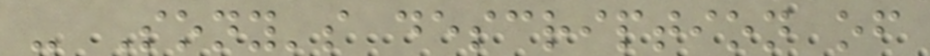- Sony's description of
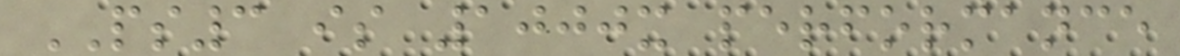PS3 is 1000x performance
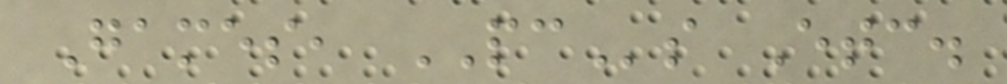Games, PCs Etc.
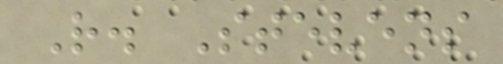R. Stevens
